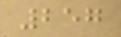257
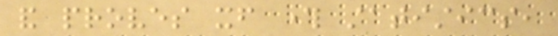and proves itself through statistics,
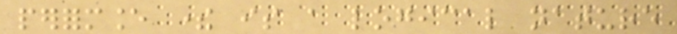performance there is a logical nature
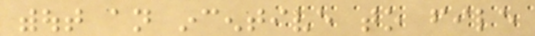without an incentive to file
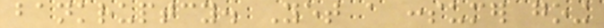bankruptcy. Yet a consumer going
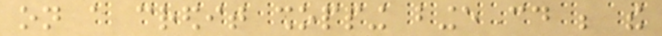on a credit shopping binge could be the
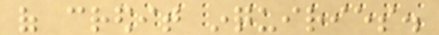of credit inquiries.
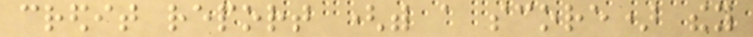credit report (with a score) they
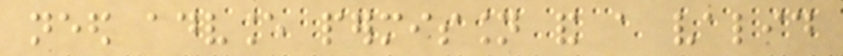need advance permission and a valid
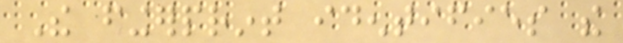The fingerprint identifies the
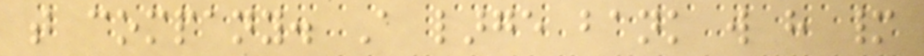that company. A large bank will have many
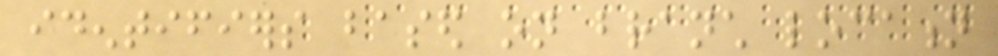identifiers based on branch location
